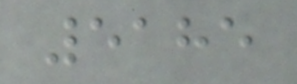5185
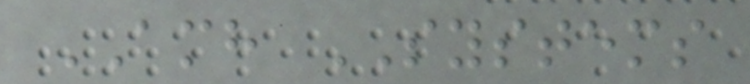AMH SYSTEMS
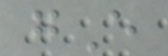gE
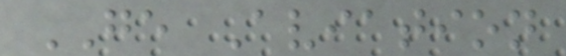GE Aviation
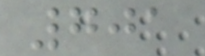701
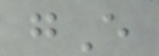gE
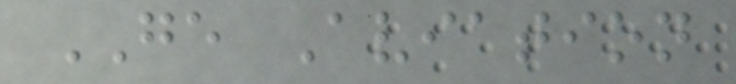GE Aviation
